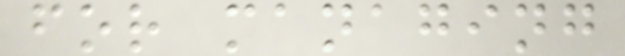for managing
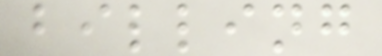billing
